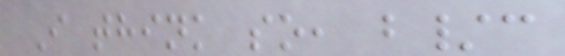I think so, b/c
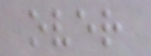over
